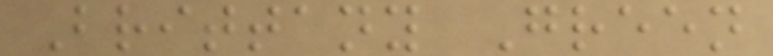Brittany Green
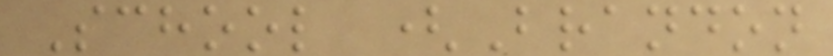School (Brandon
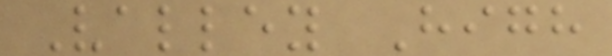Valley High
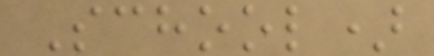School)
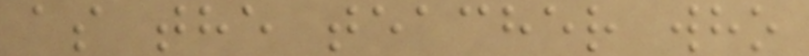as the teacher who
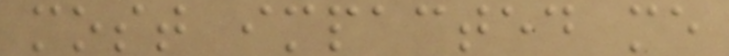most impacted me
